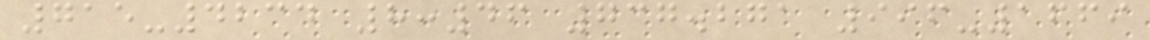715-4234 8:46 737.271 996-1669
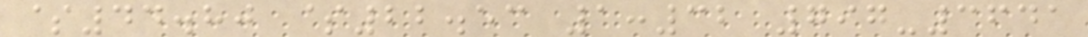$44.80 $22.53 1:32 797-3641
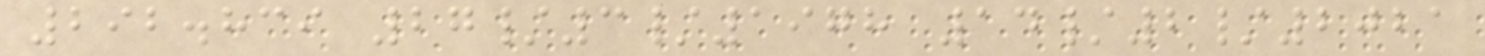292.839 27/3/1978 14/2/2021
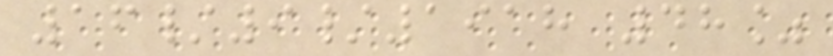16/9/1918 48%
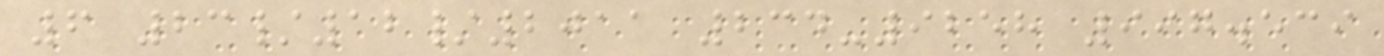6 23/12/2011 234-9258 997.539
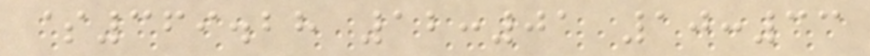$369.28 12:01 10:33
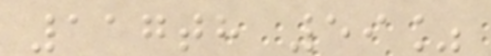117th 59%
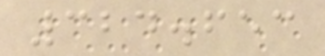324.653
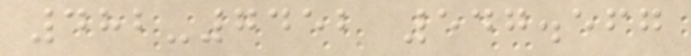482-7452 547.567
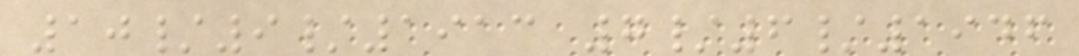10/9/1913 7/6/1946
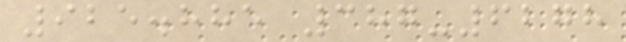925.885 387-6278
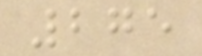275
